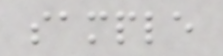sample
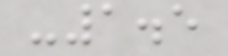-1.5
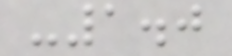-1.0
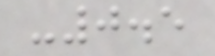-0.5
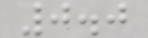0.0
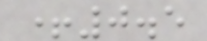+0.5
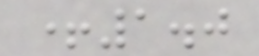+1.0
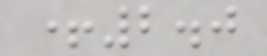+2.0
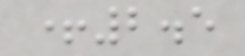+2.5
